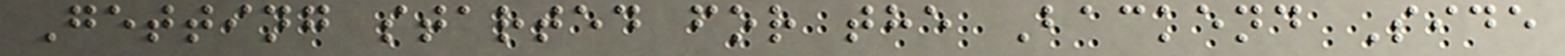Getting started for the Backend Side
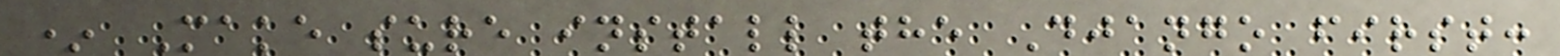* Make sure install the Django first:
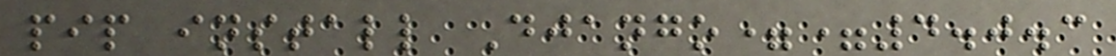pip install Django==4.0.3
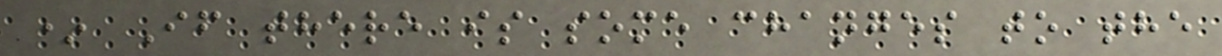* If there is some changes to the
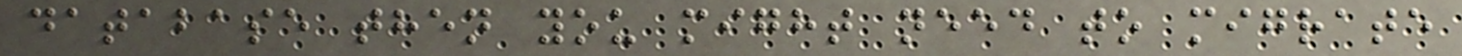database then you might need to migrate
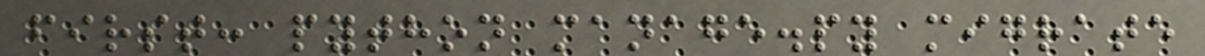first: python manage.py migrate
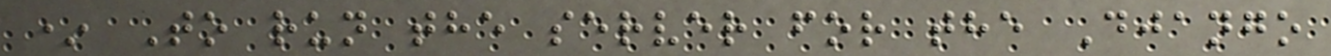* To run the server for the Django
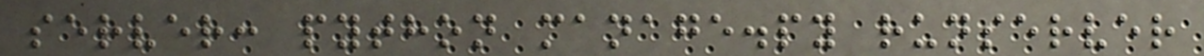server: python manage.py runserver
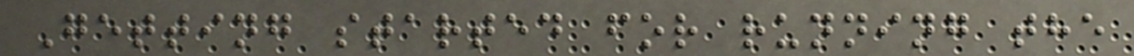Getting started for running the
